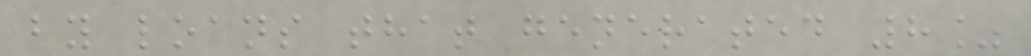by loans that generated 8%
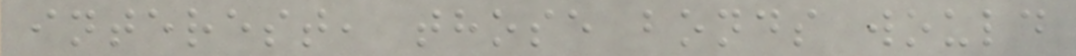interest, those bonds would
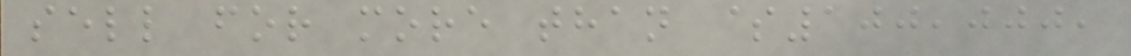sell for more than $100,000,
